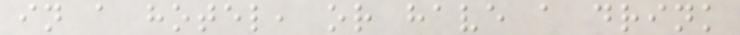in a hotel, or have a drink
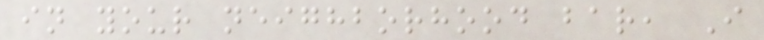in your neighborhood bar, I
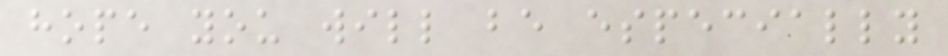hope you will be especially
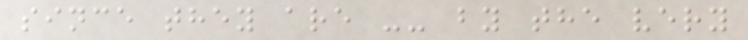since they are -- by the very
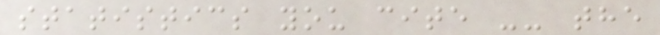statistics you cite -- the
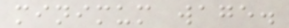minimum wage.
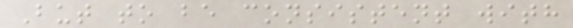But to be consistent with
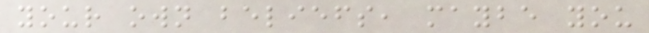your own beliefs, maybe you
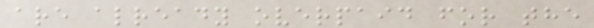are already overpaid for the
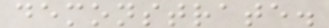demonstrate.
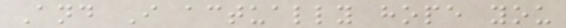And I actually hope you
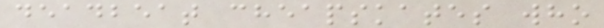deadbeat cheapskates who
